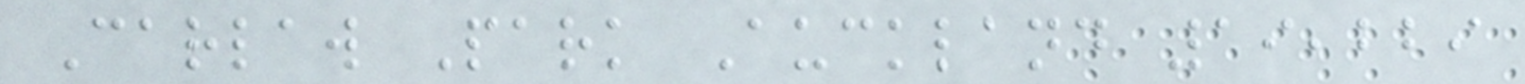Carlaw Park Auckland 19,229
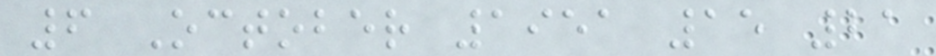6 October 1951 15 21
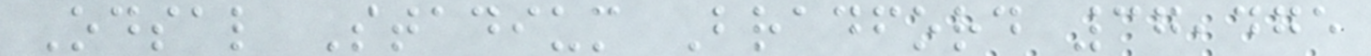Odsal Stadium Bradford 37,475
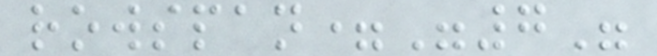rowspan="7"
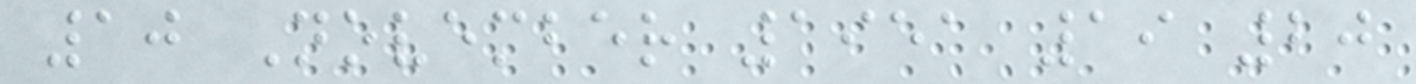10 November 1951 19 20
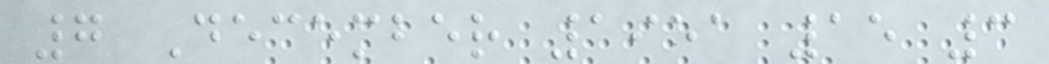7 December 1951 15 3
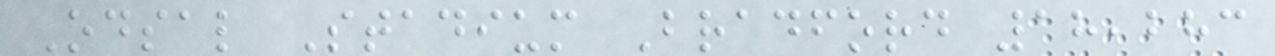Odsal Stadium Bradford 18,283
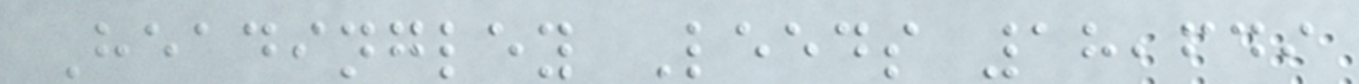Headingley Leeds 18,649
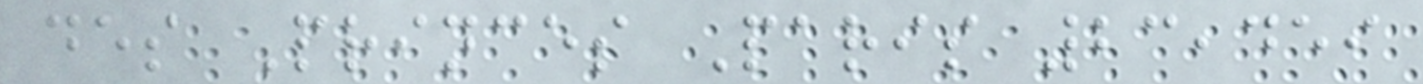des Princes Paris 23,459
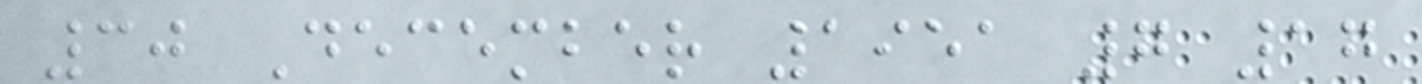30 December 1951 7 17
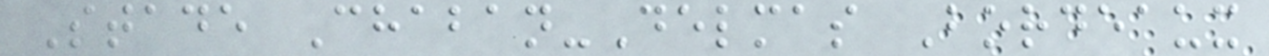Stade Chaban-Delmas Bordeaux
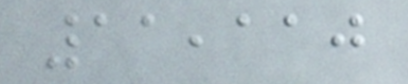11,110
